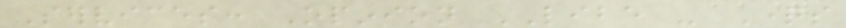Services: Opinion LIBE - Questions
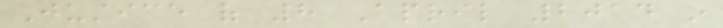Justice of 8 April 2014 in
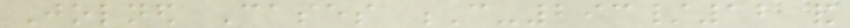Jolned Cases C-293/12 and
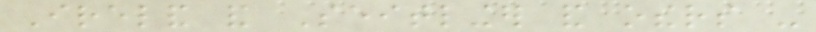Ireland and Seitlinger and others -
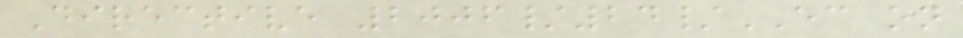Directive 2006/24/EC on
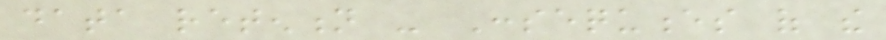data retention - Consequences of the
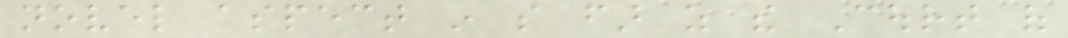novel aspect in so far as the Court of
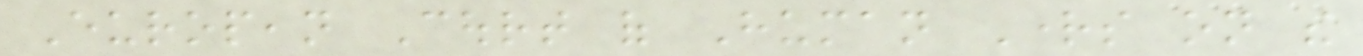European Court of Human Rights on the
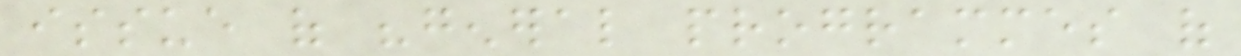issue of "general programmes of
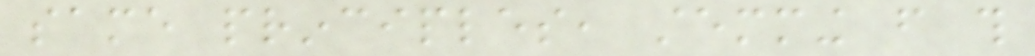same principles, stemming from this
